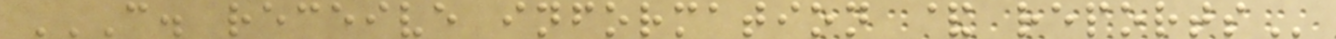C. RECEIVE INFORMATION & REPORTS
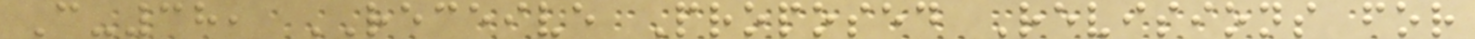C-38, RECEIVE Proposed Revisions for
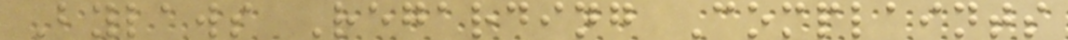Bylaws Regarding Complaints
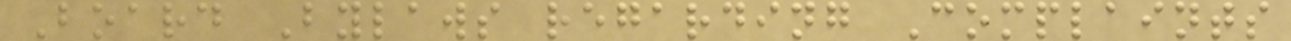Board Bylaws regarding Complaints
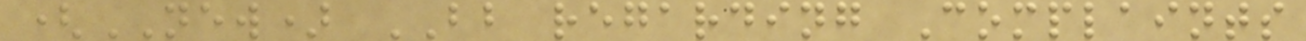(NEW) BB regarding Complaints
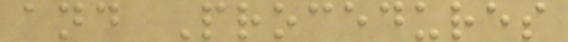and Procedures
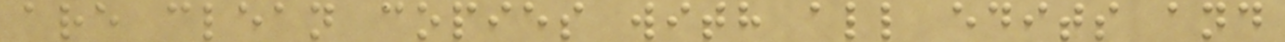are clean copies with all edits and
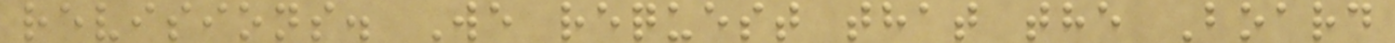revisions. We request that the Board
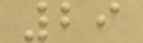29
